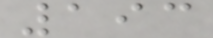193
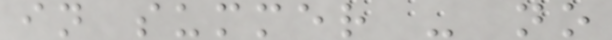in summer - no
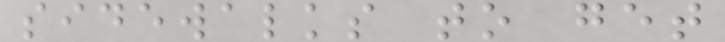sidewalks to get
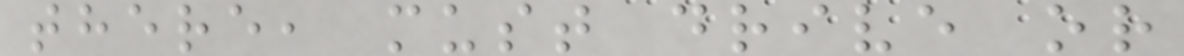there, must drive or
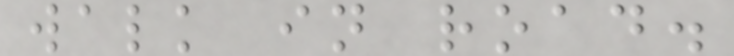walk in road.
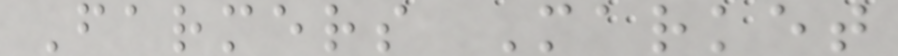Farmers Market
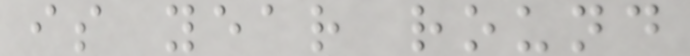is year round
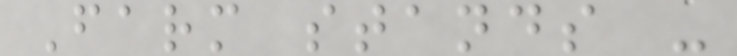Farm stands -
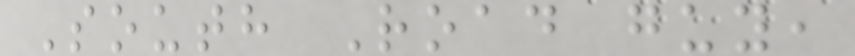South Road guy,
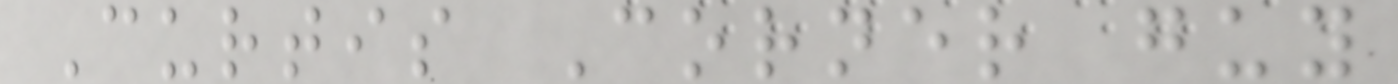Curtis Corner guy
